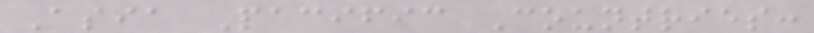Asia Pacific Countries:
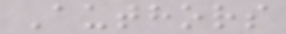Authors
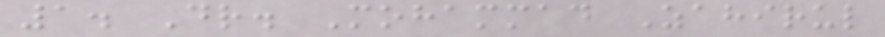1. Dr. Mohammad Zahirul
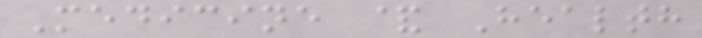Medicine & Health
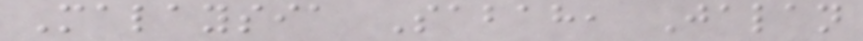Malaysia Sabah, Jalan
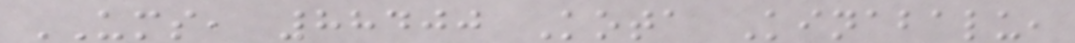UMS, 88400 Kota Kinabalu,
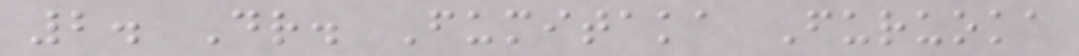2. Dr. Fumitaka Furuoka
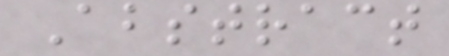Abstract
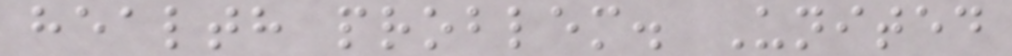health problem. United
